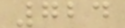724
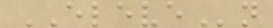ELEVEn
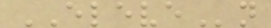ELEVEn
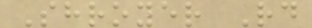Shroyer Rd
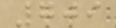709
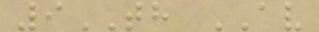9TH AV
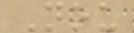Nou
